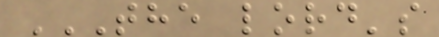THE LORD'S
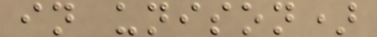in unison)
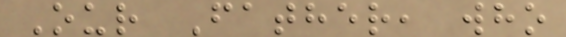Our Father, who
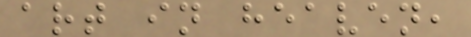art in heaven,
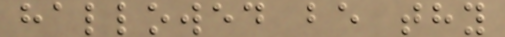hallowed be thy
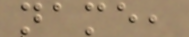name,
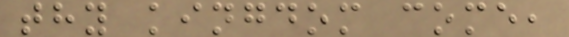thy kingdom come,
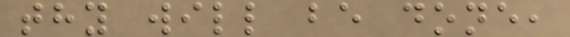thy will be done,
